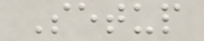Setup
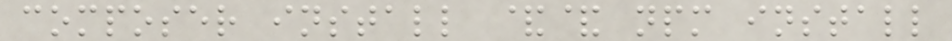composer install && npm install
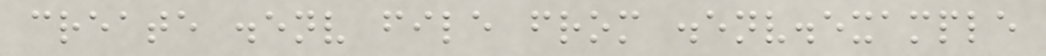create .env file from .env.example
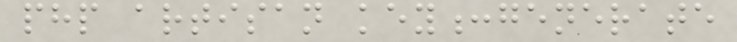php artisan key:generate
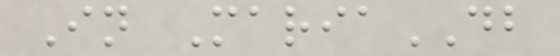In MariaDB
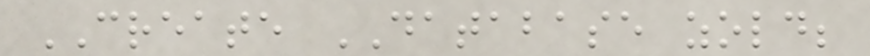CREATE DATABASE zold;
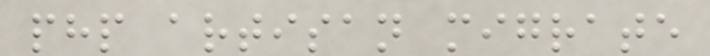php artisan migrate
